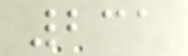231
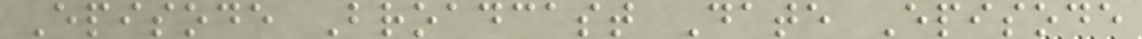Episode Broadcast Date Episode
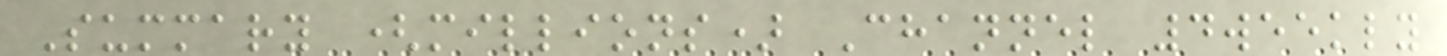Summary (millions) Channel 4weekly
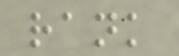rank
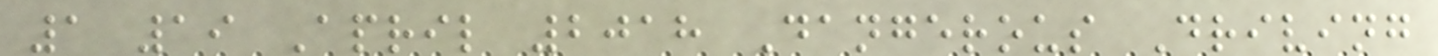1 19 April 2018 Dangerous Driving
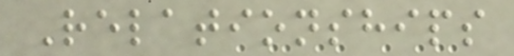Relationships
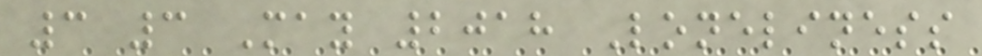3 3 May 2018 Loneliness
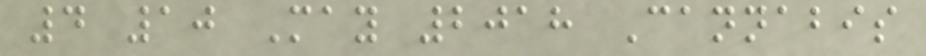4 10 May 2018 Cannabis
